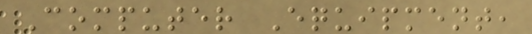Computer Equipment,
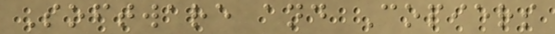Software and Copiers
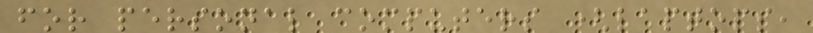for personal computers (laptops,
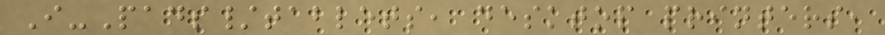I-Pads/tablets, desktop printers,
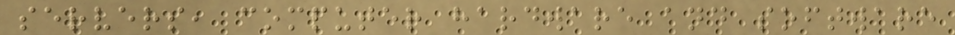servers, computer hardware and software
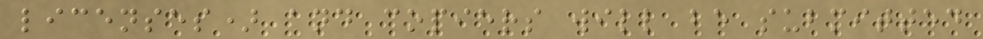licenses) and copiers will be submitted
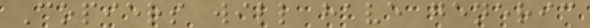Copiers will have generic
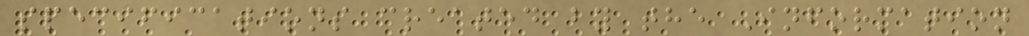specifications created by the Information
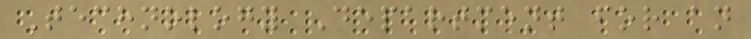Technology Department for an
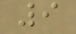9
